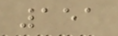151
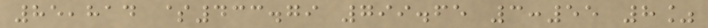85,814 $433.79 799.65 3:55 8%
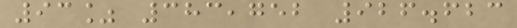93% 383,752 926.623
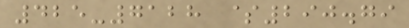425-7128 $290.79
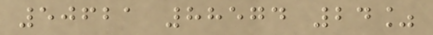50621 88574 24%
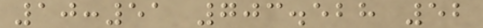10:51 703.528 52
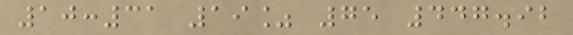10:31 19% 75 447.92
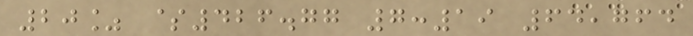20% $426.77 7:19 64,764
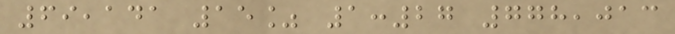69,141 15% 1:27 778,013
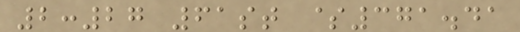2:27 61st $371.41
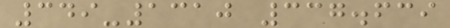349-1310 337.639
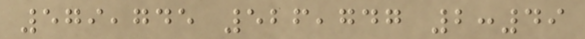579,745 526,747 2:49
